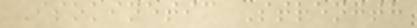Isokinetic Strength
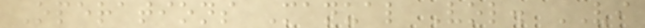Operations Manual Vol. VI
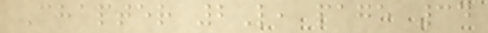Chapter 2L, page 34
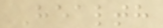Health
